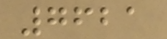7621
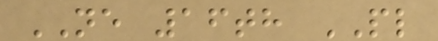NE 16th PL
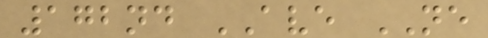172nd AVE NE
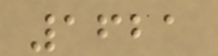1621
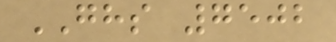GHS 7502
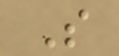S
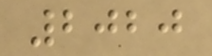2020
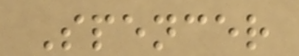Spencer
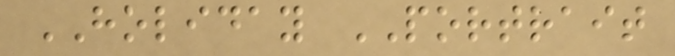HOLIDAY PORTRAIT
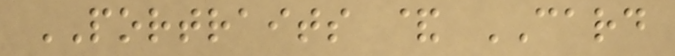PORTRAITS & CARD
